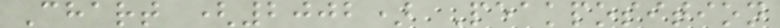Chart (2002) Peakposition
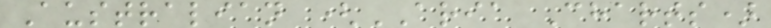Australian (ARIA Charts)
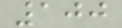100
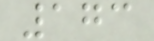173
